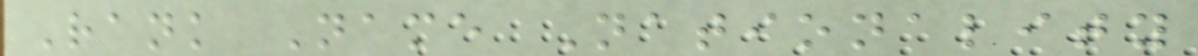Rank Name Nationality
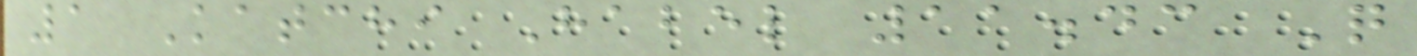1 Katchi Habel 11.43 Q
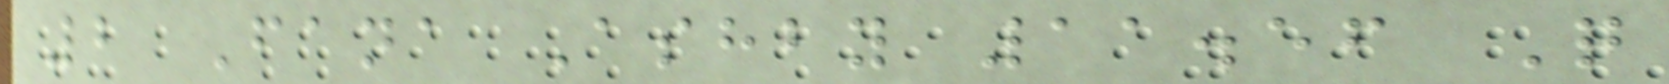2 Fana Ashby 11.56 Q
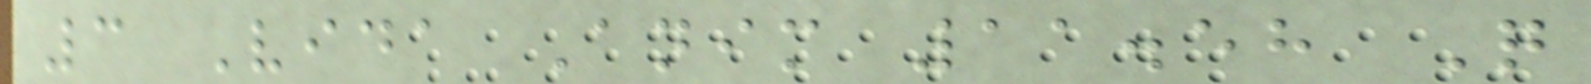3 Vida Anim 11.58 Q
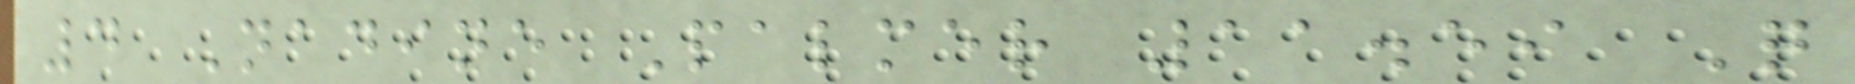4 Nadine Palmer 11.59 Q
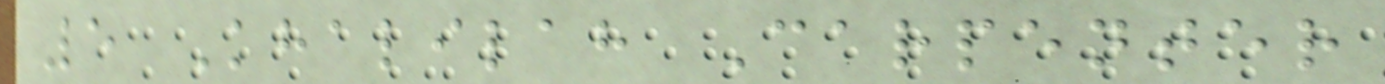5 Khalilah Carpenter
